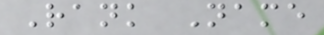Rank Name
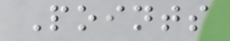Points
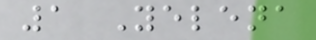1 Yelena
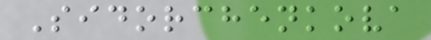Sidorchenkova
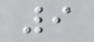9
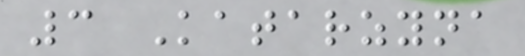3 Katarzyna
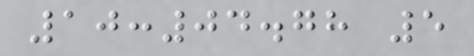10:04.78 5
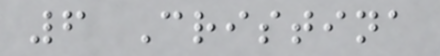6 Cristina
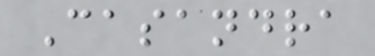Casandra
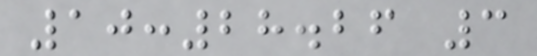10:28.26 3
